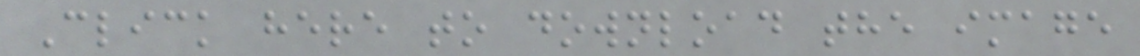Click here to download the image
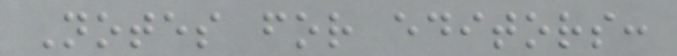Notes for editors:
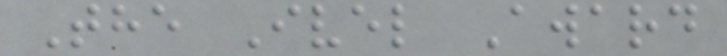The Ivel Award
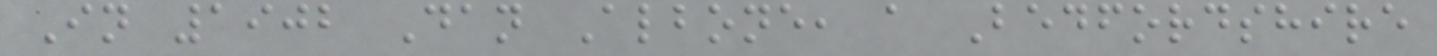In 1902 Dan Albone, a Bedfordshire
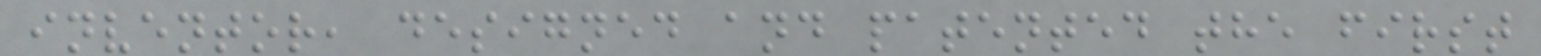inventor, designed and patented the first
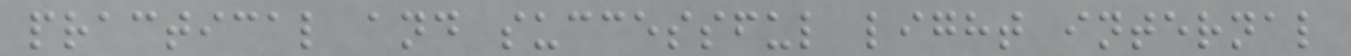practical and successful light internal
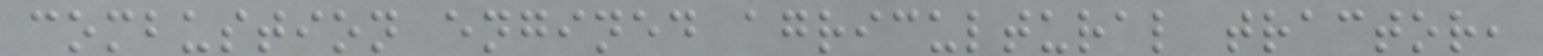combustion engined agricultural tractor,
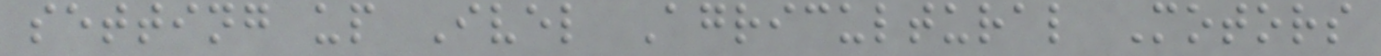setting up Ivel Agricultural Motors
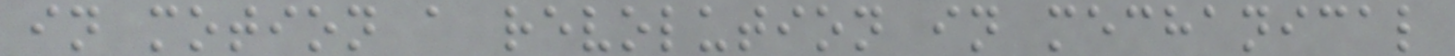in motion a revolution in mechanical
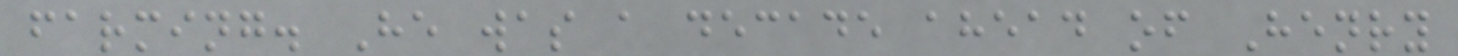farming. He was a decade ahead of Henry
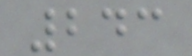243
